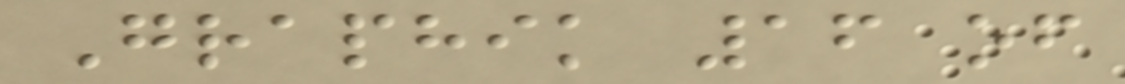Graphik 16 of
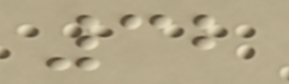32
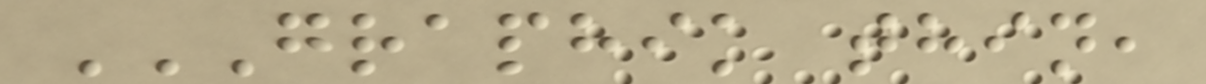GRAPHIK THIN,
